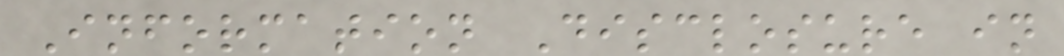Information Disclosure in
